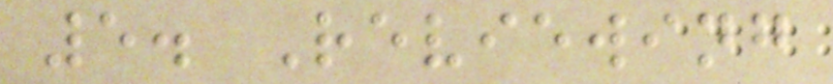5. Reviewing
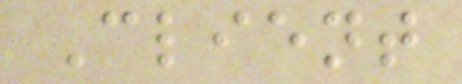Client
